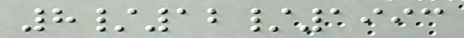8/12/1993
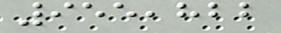955,822
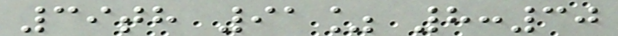39th 91% 8:30
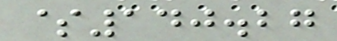$140.27
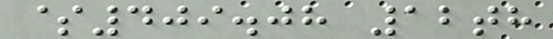$409.08 12th
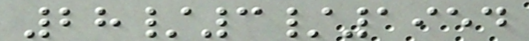28/3/1954
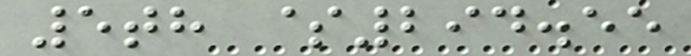5th $294.55
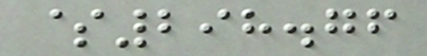$298.76
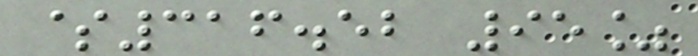$316.52 95%
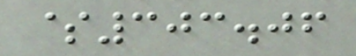$303.06
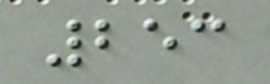253
